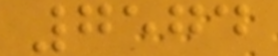7574
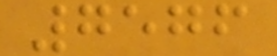7576
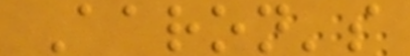Aaron's
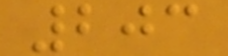203
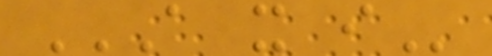A X I
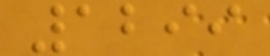1299
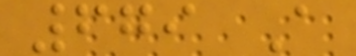679 A
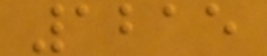1215
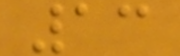13
